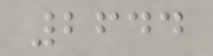2644
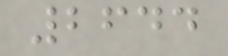2644
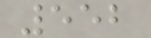552
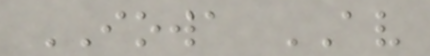IOWA AV
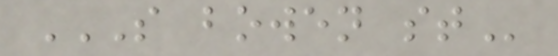S BOWEN ST
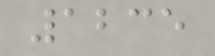1235
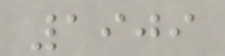1909
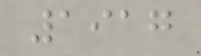1917
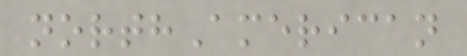northAmerican
